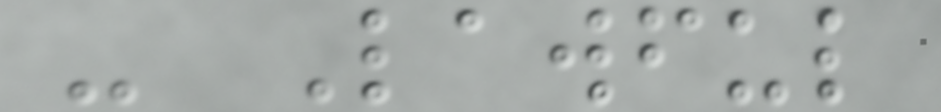- Lawful
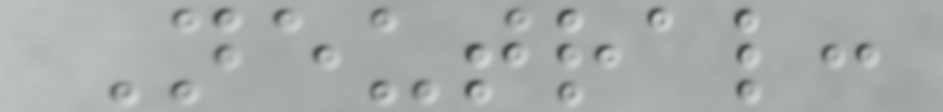Neutral:
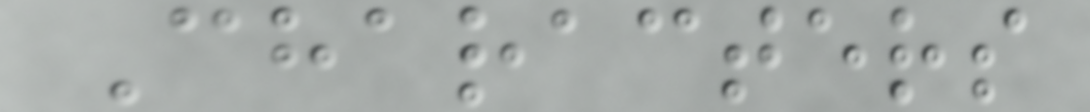Characters
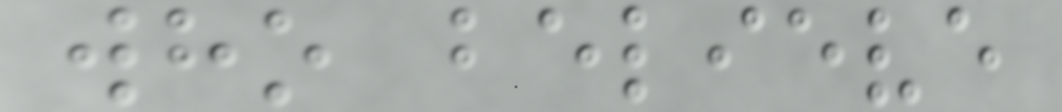who believe
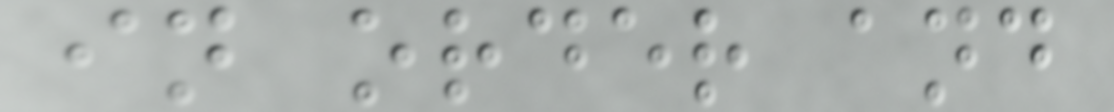in order and
